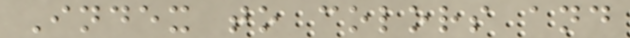Index to colors and
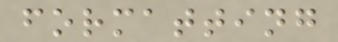formatting
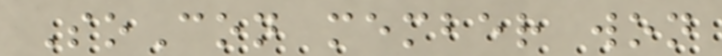SoCon member won
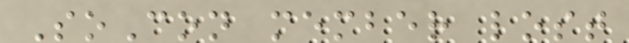SoCon member lost
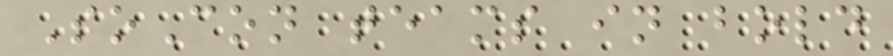SoCon teams in bold
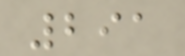291
